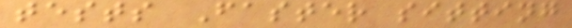tests Faster sitting
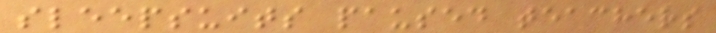sleepsuits paused teachers
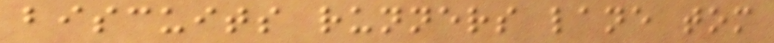biscuits runners lane tom
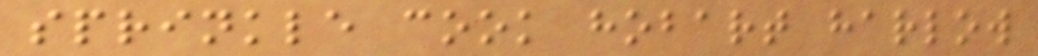sprinkle cook hobart harlow
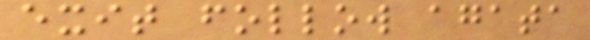exit follow agata
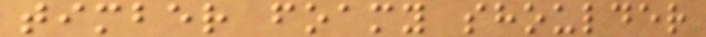timber foamy shoulder
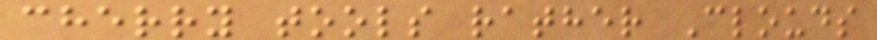cherry tools rather Clouds
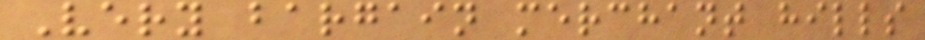Very bargain merchant hills
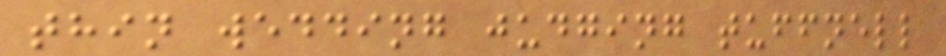thin wedding judging tuffnell
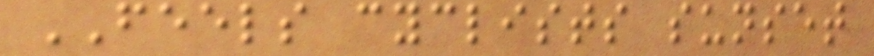FEELS cyclists sunset
